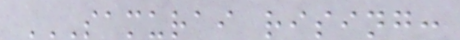SAMURAI RISING:
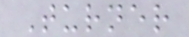Turner
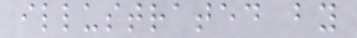illustrated by
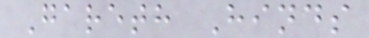Gareth Hinds
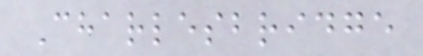Charlesbridge
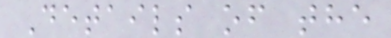Details of the
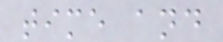time and
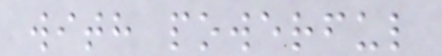with powerful
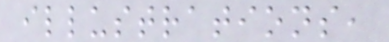illustrations,
